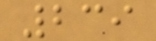239
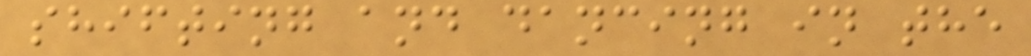shifting and dancing in the
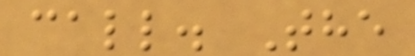call. The
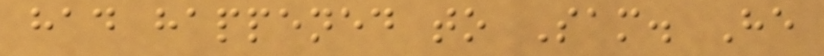had happened to Sam. He
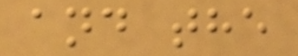and the
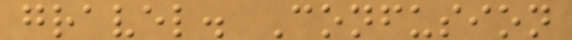gravel. Confusion
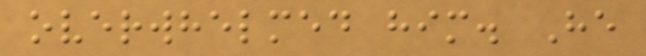overwhelmed him. He
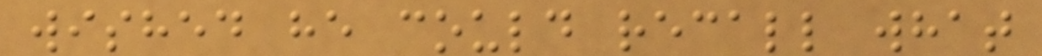wished he could recall what
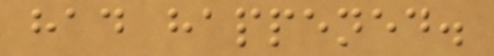had happened.
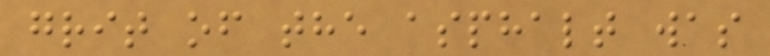grit of the asphalt was
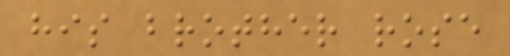his brother rose
